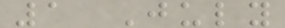1 July
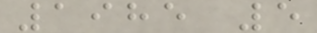1985 5
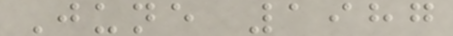June 1987
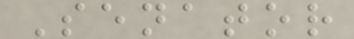Senator
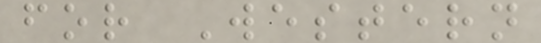for Western
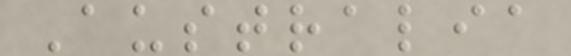Australia
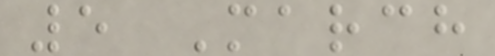5 March
